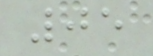05
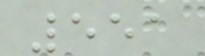551
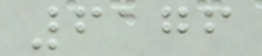6176
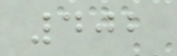402
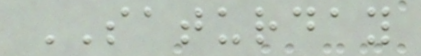SATURDAY
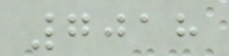7018
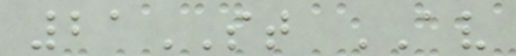21ST AV
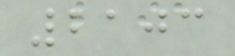2103
